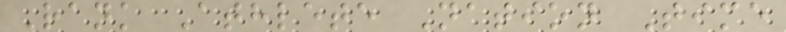Rank Athlete Nation Time
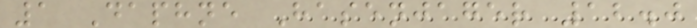1 Daphne Hasenjager 12.0
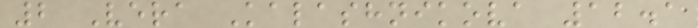2 Vera Kalashnikova 12.1
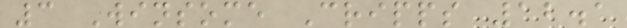3 Winsome Cripps 12.1
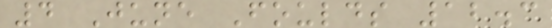4 June Foulds 12.3
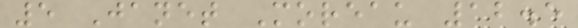5 Janet Moreau 12.5
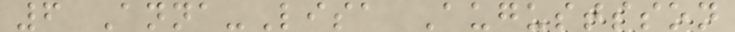6 Anna-Lisa Augustsson
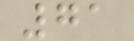71
